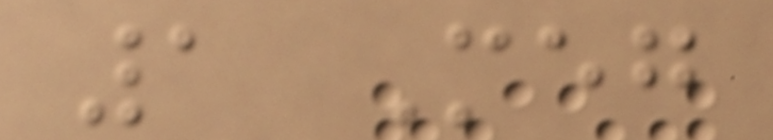1 Meg
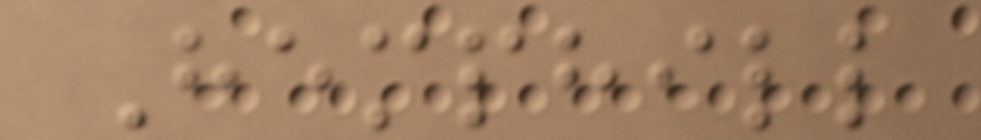Hemphill
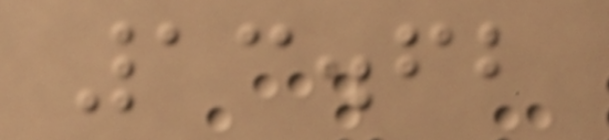13.62
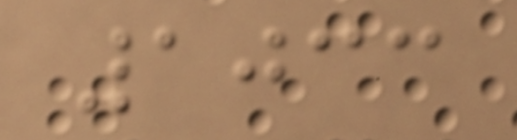1033
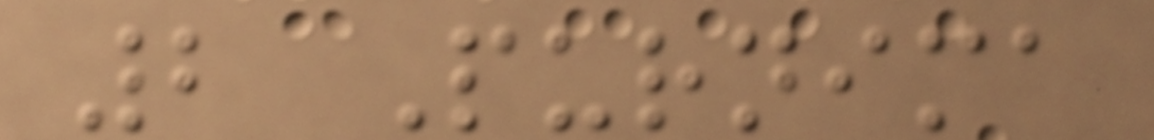2 Purnima
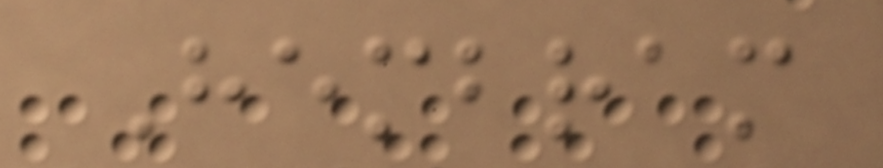Hembram
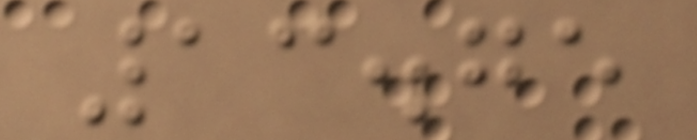13.75
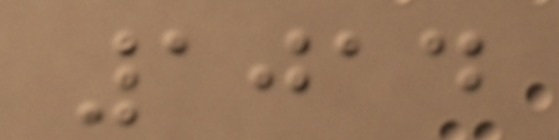1014
